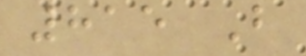815 B
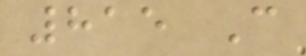815 C
